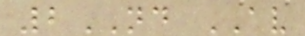2ND AV
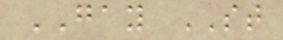GAY ST
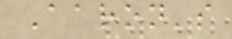Aaron's
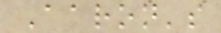Aaron's
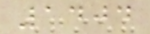1404
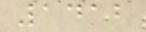1412
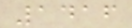1416
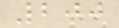200
